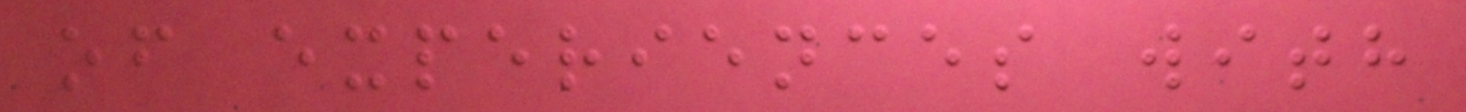of experiences with
